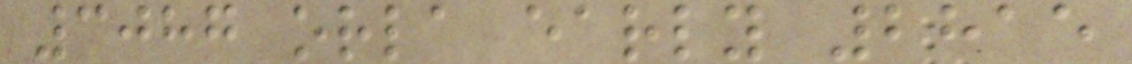3087 orla early 2815
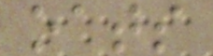oats
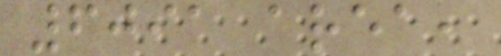6091 area,
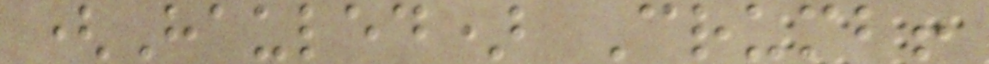(Hauled) Crumb!
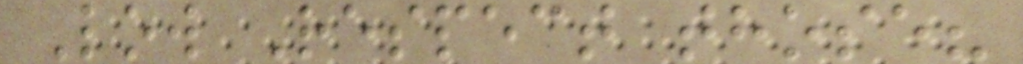Low Respect those?
